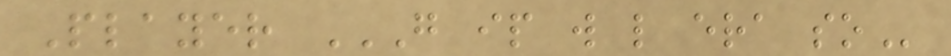Player G IP W L ERA SO
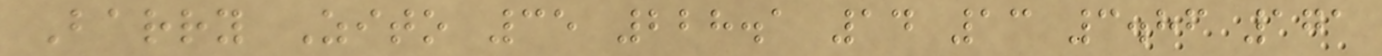Barry Zito 35 228.1 14 13 3.86 171
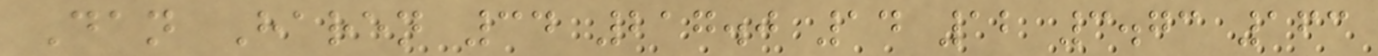Dan Haren 34 217.0 14 12 3.73 163
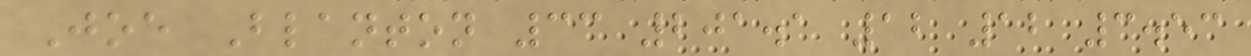Joe Blanton 33 201.1 12 12 3.53
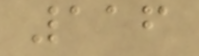116
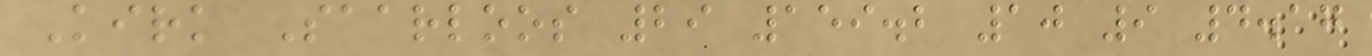Kirk Saarloos 29 159.2 10 9 4.17
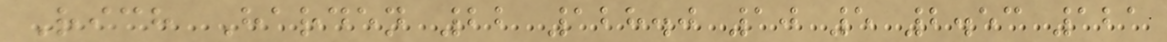Rich Harden 22 128.0 10 5 2.53 121
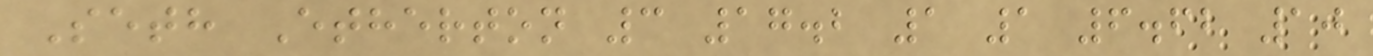Seth Etherton 3 17.2 1 1 6.62 10
